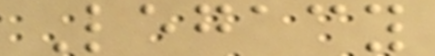Legacy
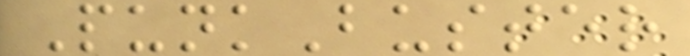PunkBuster
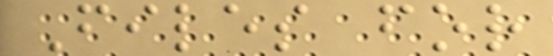Files for
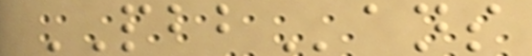PBBans
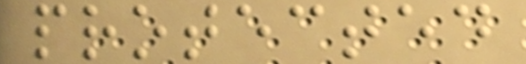protected
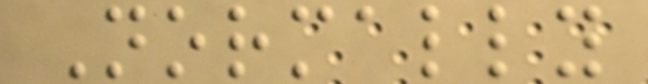Normally
